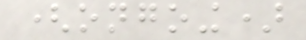(ongoing)
